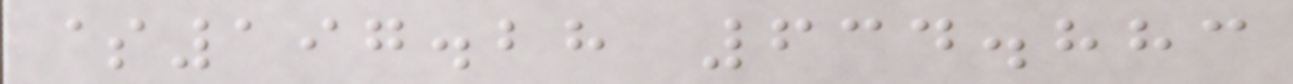$197.28 634.883
